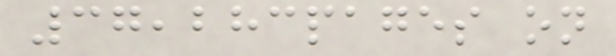37,283pages on
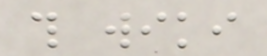this wiki
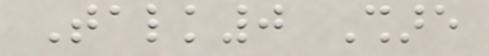Talk0 Share
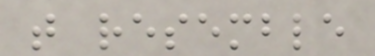that resemble
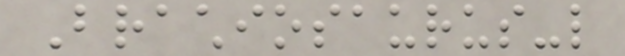Brachiosaurus-like
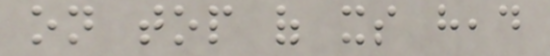on top of its head
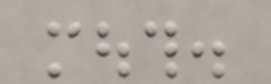mouth.
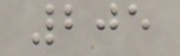205
